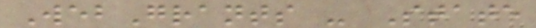WebGrants - State
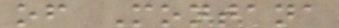of Montana
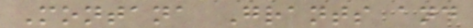Montana Grants and
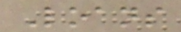Loans
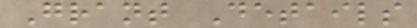Grant Details
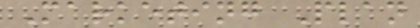Marketing Plan
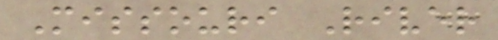Missouri River
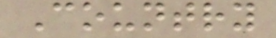Country
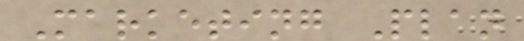Marketing Plan
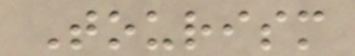Tourism
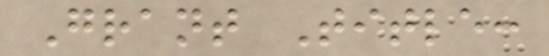Grant Title:
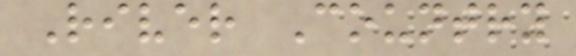River Country
